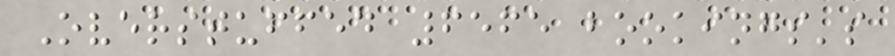Overstuffed 6565 bookings's
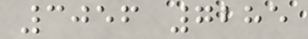3056 7285
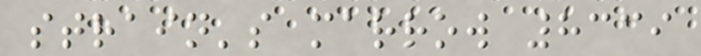strain's marrow 8339
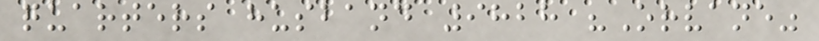quarters husband 9828 "Orvane"
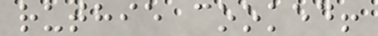ruthie cooked!
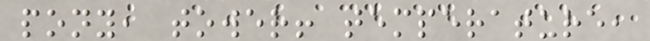pony, tower! temperature,
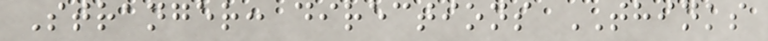Stranger: directions THINKS
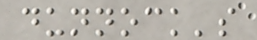dunnock's
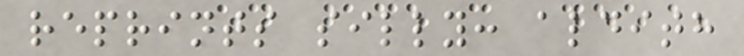reprints silly: aldith
